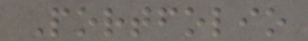Portfolio
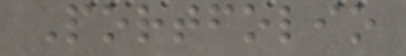Portfolio
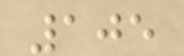105
